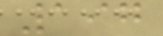197
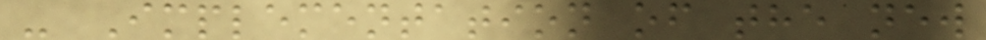- Implementation of the new
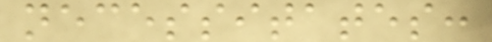necessitates:
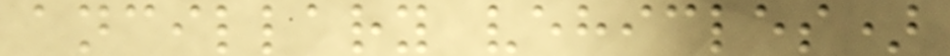ancillary vehicles)
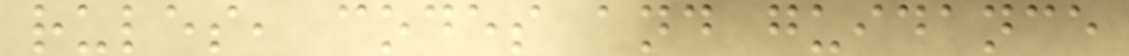rules, codes and guidance
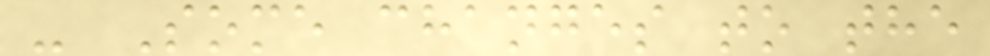- Some changes to the
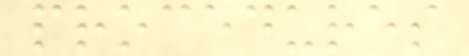procedures
